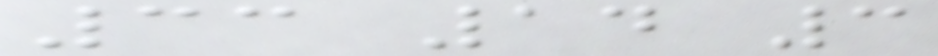33 14 3
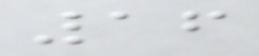16
